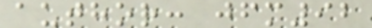author: jfm92
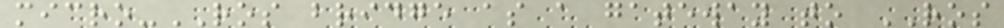micro-ROS bridge as a gateway to ROS
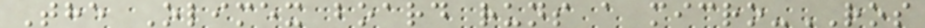The Olimex board runs a micro-ROS
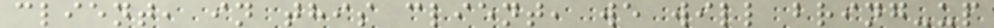client, in this client, we will bring-up
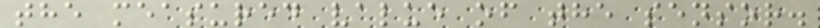the measured value of the sensor.
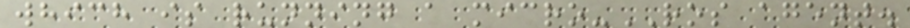which is running a micro-ROS agent.
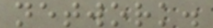network.
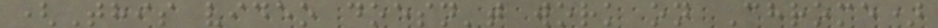(This video doesn't work on Chrome)
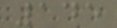145
